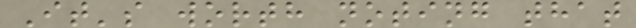It's worth noting that
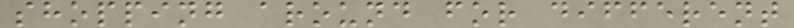shopping around for different
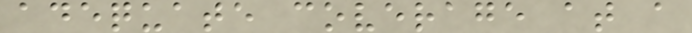adequate coverage at a
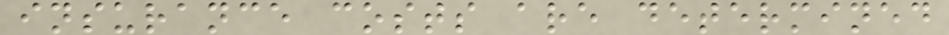insurance costs are determined
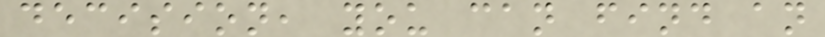decision, you can find an
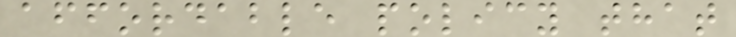affordable policy that
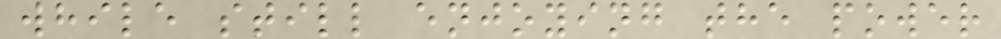while still enjoying the power
